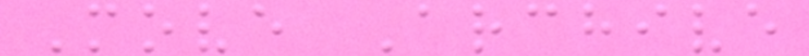Move Archive
